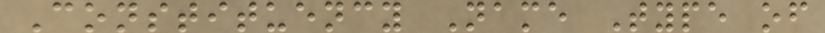Constituency Name Type of
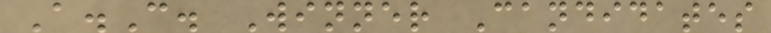A.C. Winner Candidates
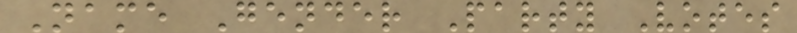Name Gender Party Votes
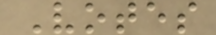Votes
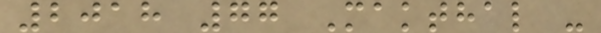2018 77 Makthal -
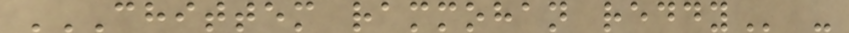CHITTEM RAMMOHAN REDDY -
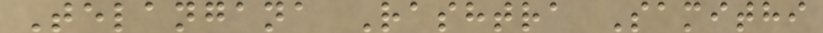Telangana Rashtra Samithi
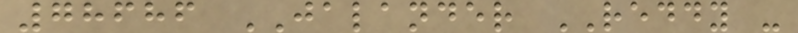78686 JALANDER REDDY -
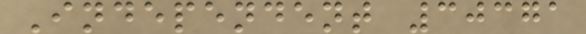Independent 30371
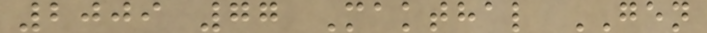2009 77 Makthal GEN
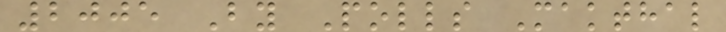2005 By Polls Makthal
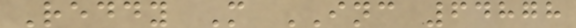Reddy M INC 64878
